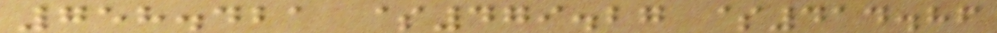758.421 $479.27 $414.86
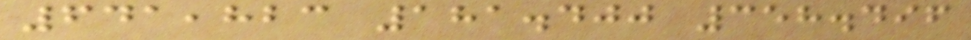641,823 181.400 358.496
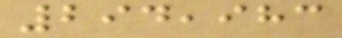294,983
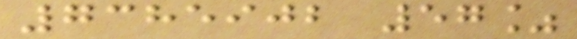7385902 57%
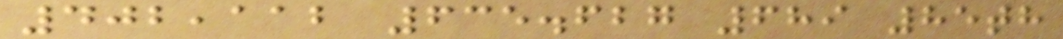402,112 635.627 689 85th
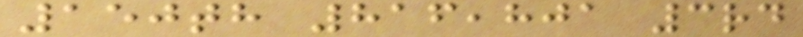150th 816,801 3rd
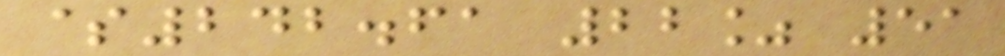$242.61 22% 51
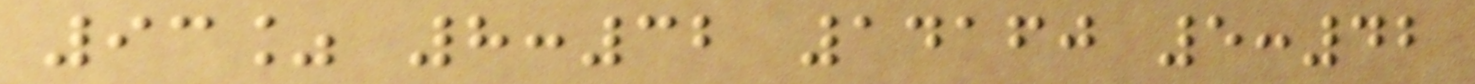93% 8:32 14160 5:42
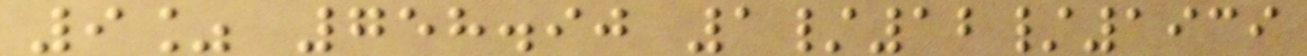9% 758.90 1/12/1939
